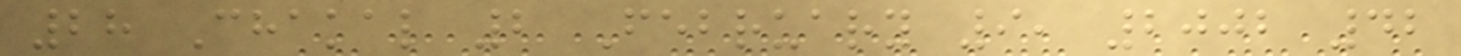28 Chakal 2 February 9, 2002 42
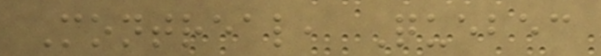Montreal, Quebec
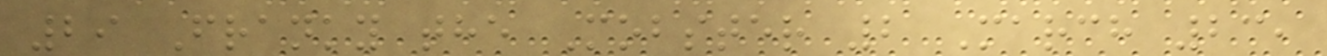29 Franky the Mobster 2 March 23,
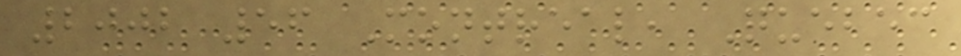2002 56 Montreal, Quebec
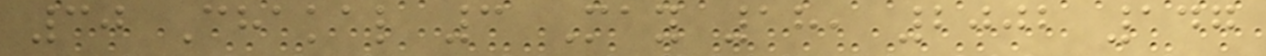30 Chakal 3 May 18, 2002 147
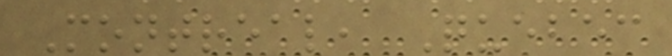Montreal, Quebec
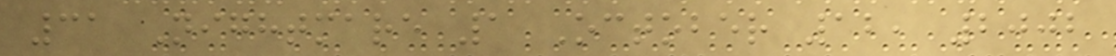31 Nightmare 1 October 12, 2002
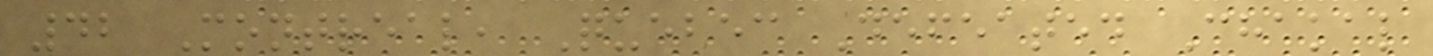42 Montreal, Quebec Defeated Chakal
